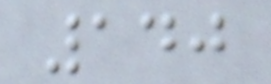140
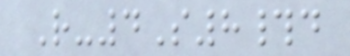R-4S8#d
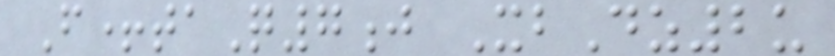F+taQ7j XbDz2u
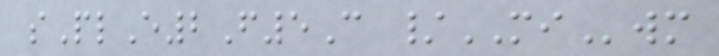sPlE2F5C /MIwm
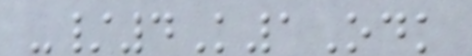-/4K1Odk
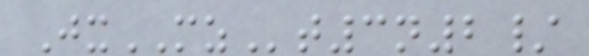JxMZt3n2/
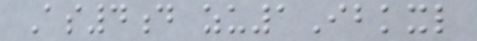As4d zu1Ibkxl
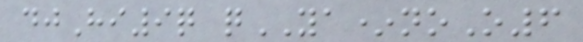djHi9q qYA*noO6
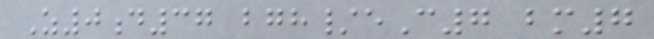Z0d37 bgh/eC7 bm7
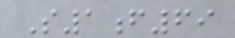S1f69
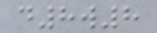d8w8
